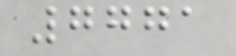7771
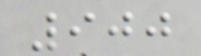900
